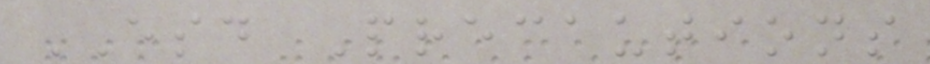ESD Precautions
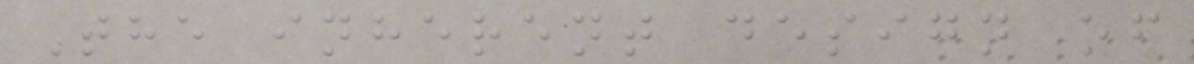The inherent design of
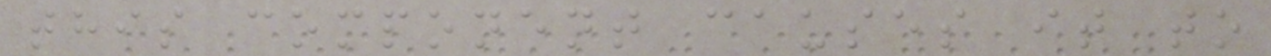this component causes it to
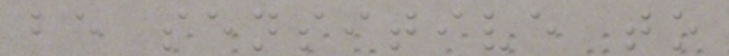be sensitive to
